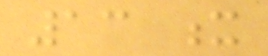13 x
